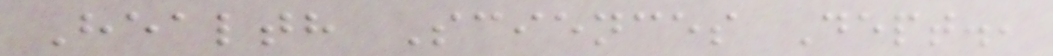Health Sciences Dept.,
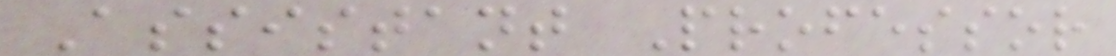Assistant Professor
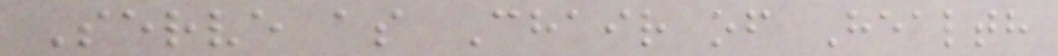Serve as Chair of Health
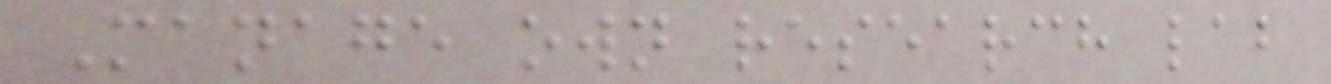Manage own research lab
